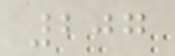207
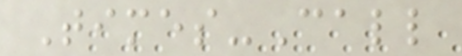Times-Call
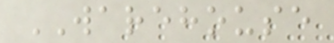WAREHOUSE
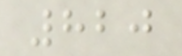820
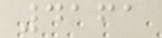4161
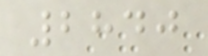2840
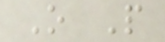O P
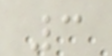3
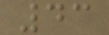43
